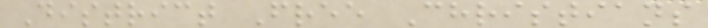District Free Christians
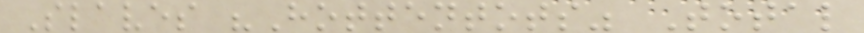Slaves "Hottentots" Total
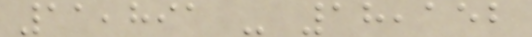11,891 - 18,152
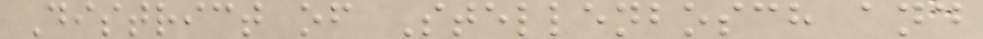District of Stellenbosch and
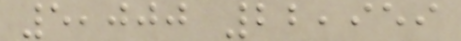5,000 22,959
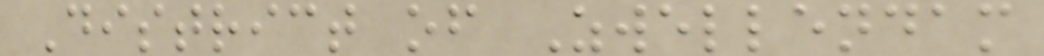District of Zwellendam
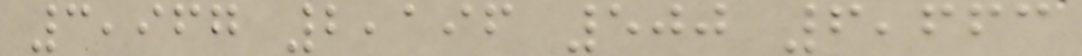3,967 2,196 500 6,663
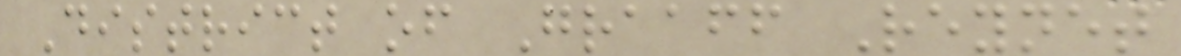District of Graaff Reynet
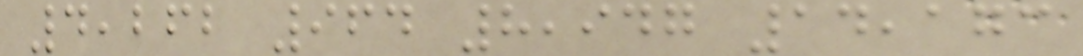4,262 964 8,947 14,173
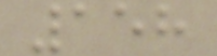158
